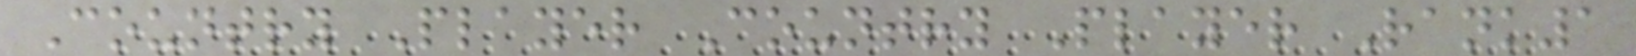Country Player Country Player Rank1
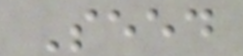Seed
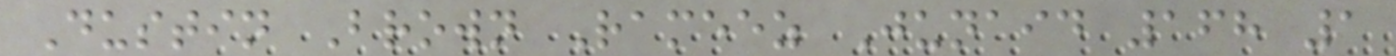Dustin Brown Rameez Junaid 168 1
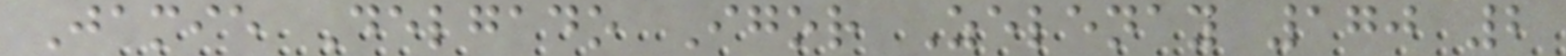Jamie Delgado Igor Zelenay 170 2
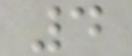4
